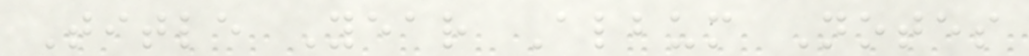Title Year Album Notes
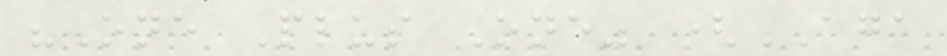"One Plus One" (AGA
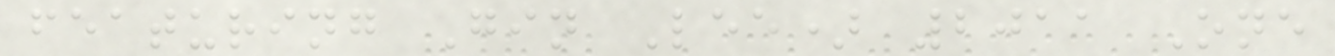featuring Gin Lee) 2011 One
